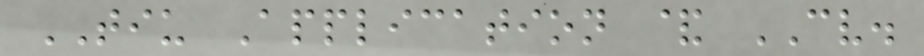TIU Application & CV.
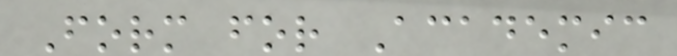Form for Academic
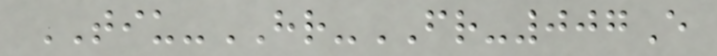TIU-HR-FR-007E
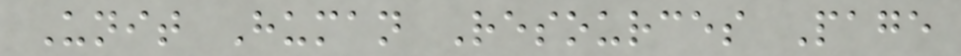Unit Human Resources Page
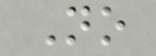No
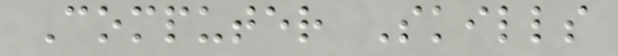Computer Skills
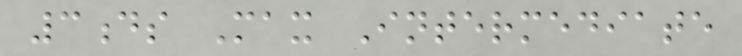3ds Max Intermediate
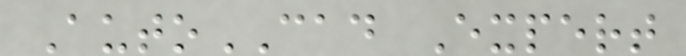AutoCAD Expert
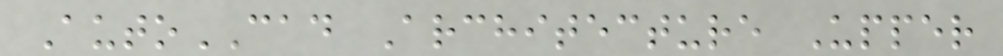AutoCAD Architecture Upper
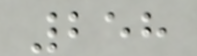258
